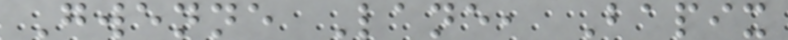Gwenne Lane, Bapix
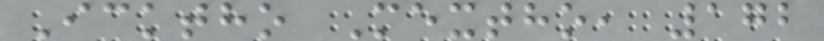Icktho Mextho, 172
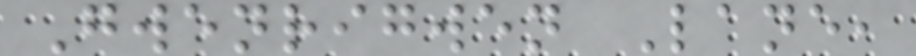Gwenrigwen Lane,
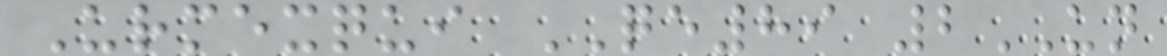Urmexqui QE89 2UN
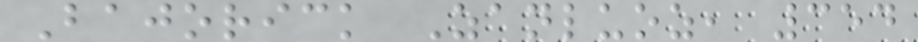Bajorick Zanluoz, 354
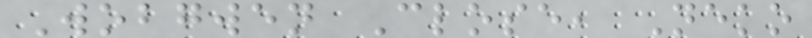Wobgwen Close, Neko
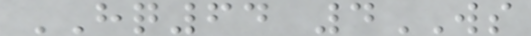HQ64 4WS
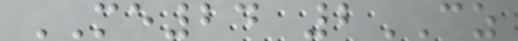ME24 2CZ
